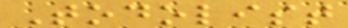Todolist
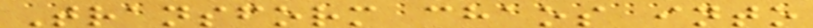Transform chaos into
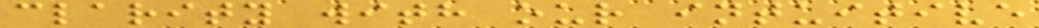clarity with our intuitive
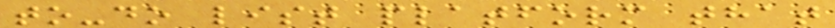to-do list platform that
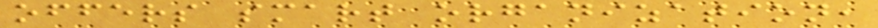offers smart organization,
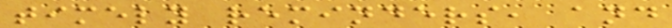timely reminders, and
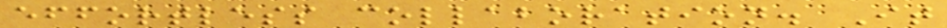effortless collaboration. It
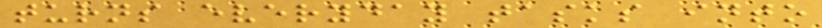turns everyday tasks into
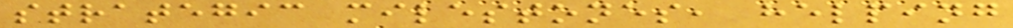strategic milestones, helping
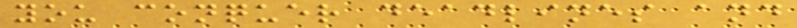you conquer deadlines and
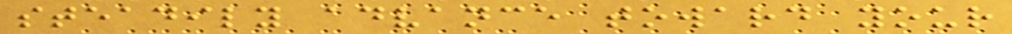steadily advance toward your
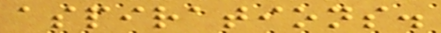aspirations.
